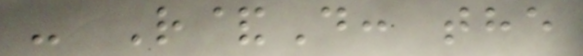- R&D: the
